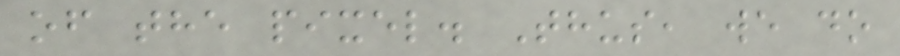of the pixel. Thus, we do
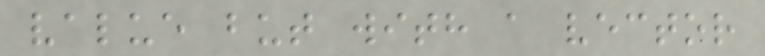value but with a vector
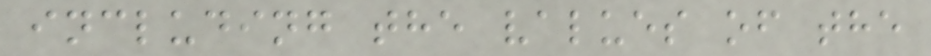including the values of the
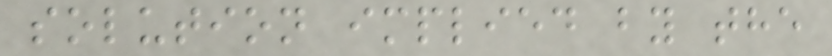solution implied by the
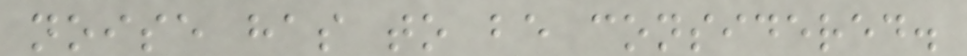noise has to be considered.
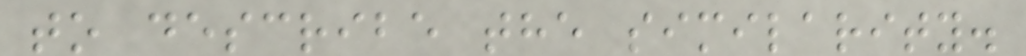to describe the similarity.
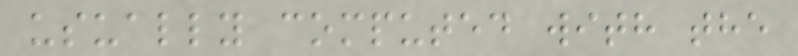usually computed with the
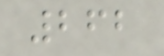262
